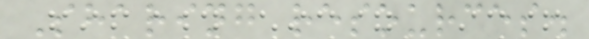Sharing resources.
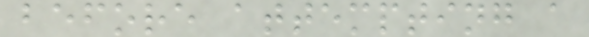before attempting a
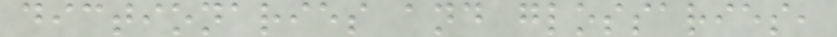dictionaries and glossaries,
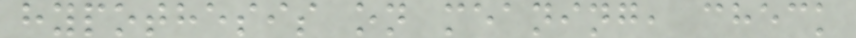hypothesis on meaning, check
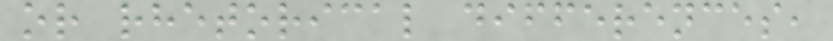or rhetorical differences,
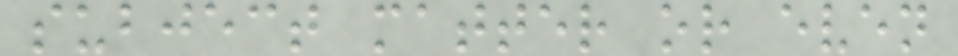subject matter or even
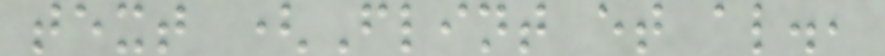text (Flint et al.,
